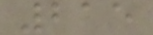215
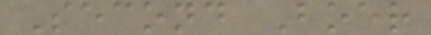Second Boer
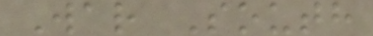War South
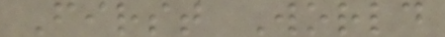First World
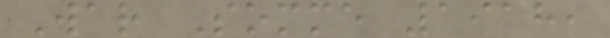War Somme 1918,
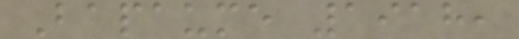Bapaume 1918,
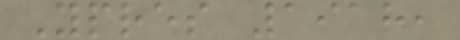Ypres 1918,
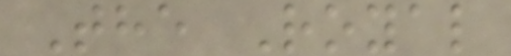The Royal
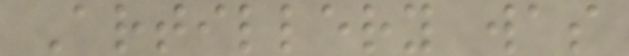Artillery was
